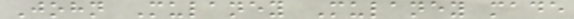John Mulaney Mulaney made
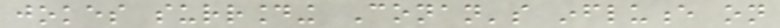jokes surrounding Conan's influence on
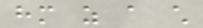him as a child
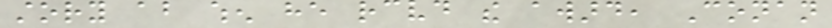story about when he received the award, Conan
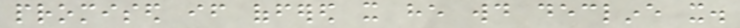promised if offered it he would decline it.
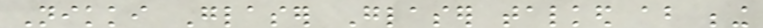Nikki Glaser Glaser talked about being
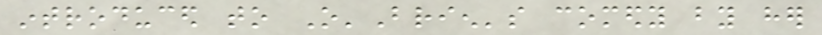introduced to O'Brien's comedy by her
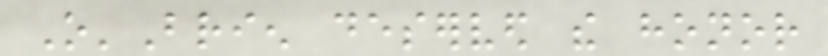O'Brien deserved the honor
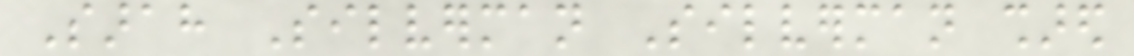Sarah Silverman Silverman shared
